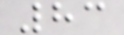83
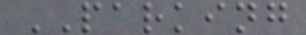PARKING
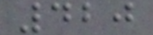420
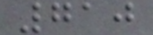710
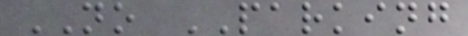NO PARKING
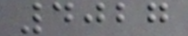4027
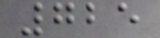725
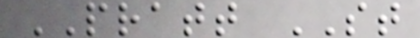PRATT ST
